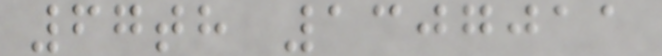67th 1307011
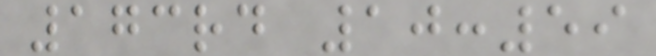173rd 10:59
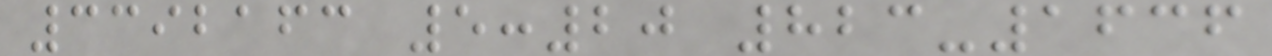3392163 5:20 823-1636
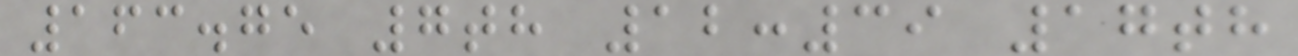163.75 7th 12:39 17th
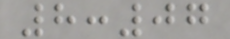8:07
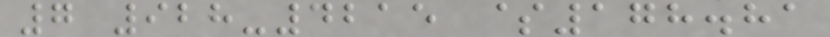7 928-4215 $178.81
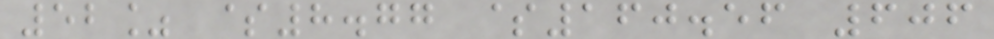52% $8.77 $160.56 606
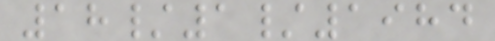18/1/1984
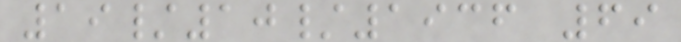19/10/1936 69
